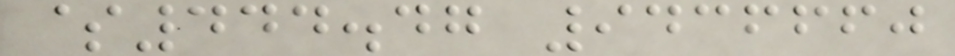$444.47 9436660
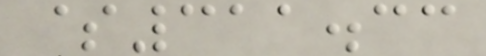$311.33
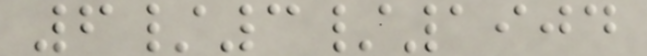6/3/1904
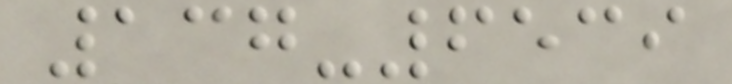137-6539
